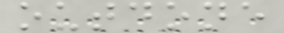outdone
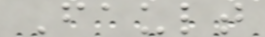Fault
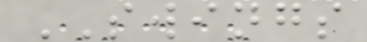SWINGS
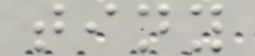tiny
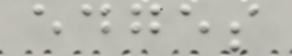edges
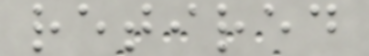retired
